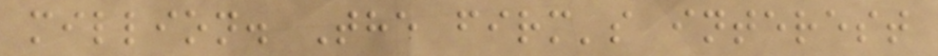million. The firm's interest
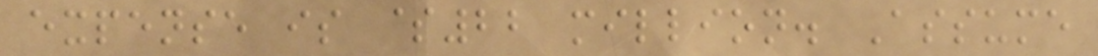expense is $22 million. Assume
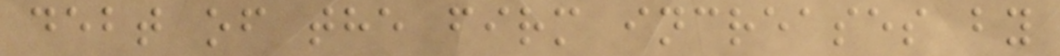debt of the firm increases by
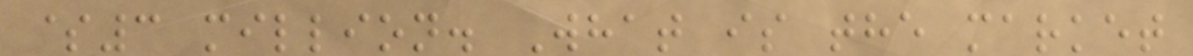$3 million. What is the market
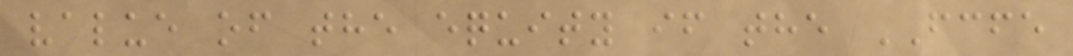value of the equity if the FCFE
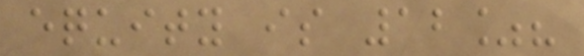equity is 12%?
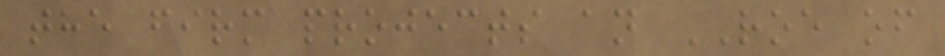the firm projects an ROE of
